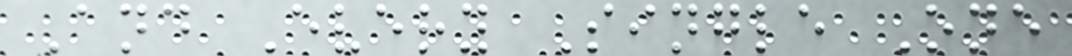And Every Single One
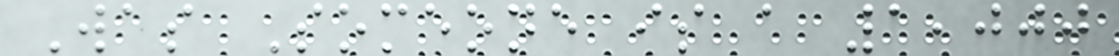Was Someone is a 1,000
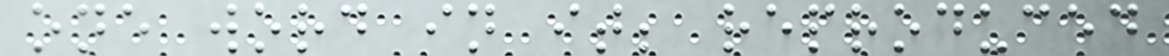one word in it; reproduced
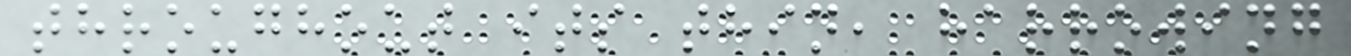throughout its thin, harrowing
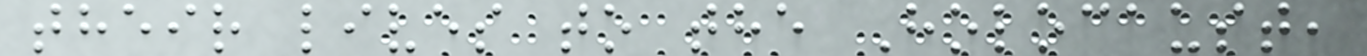their lives to the Holocaust,
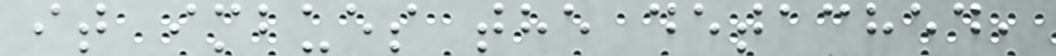it imbues the detached,
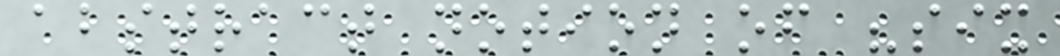abstract notion of "six
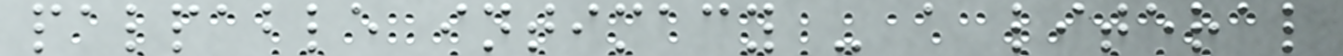palpable intimacy - a literal
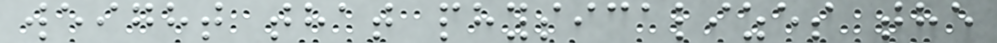weight that physicalizes the
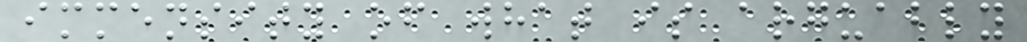immensity of what is arguably
